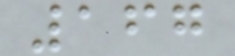167
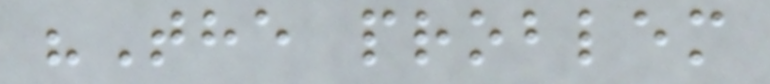"The problem
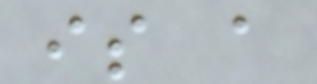is a
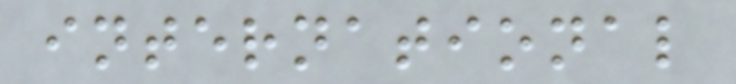international
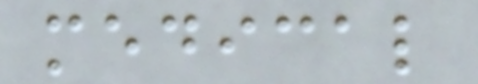medical
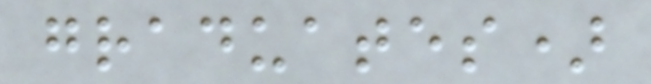graduates)
